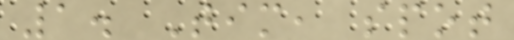1. Tim, spot
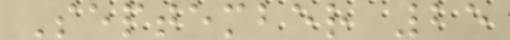September 25
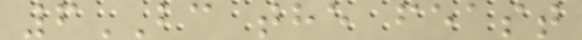6BC the feast
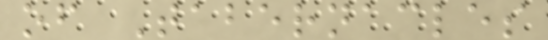of Tabernacles
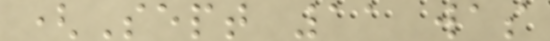(Sept 11 was
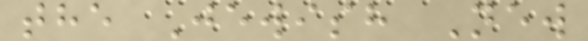the Jewish New
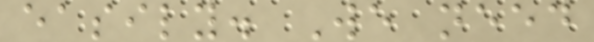easily. We need
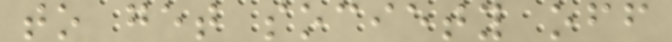to get society off
